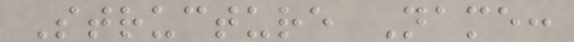Structure Name:
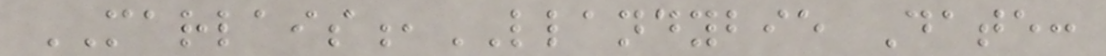MARLAIS,LLANDYBIE Date:
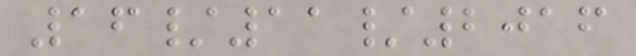16/11/2016
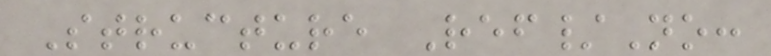Structure Ref/No:
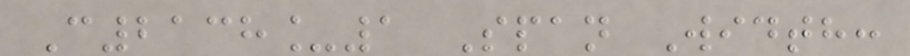C2138_1 Span Width:
